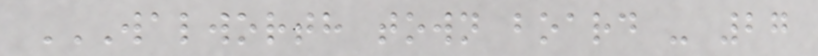WALWORTH TOWN BOARD - 27
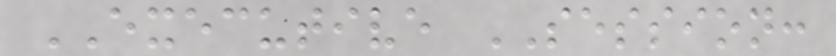EXECUTIVE SESSION:
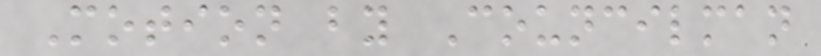Motion by Councilman
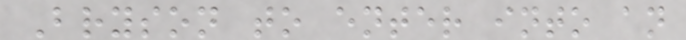Bryson to enter into an
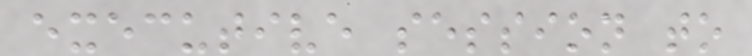executive session to
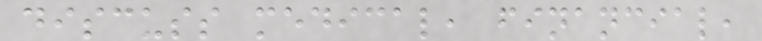discuss medical, financial,
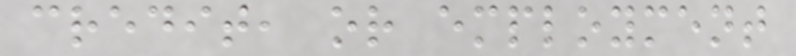credit, or employment
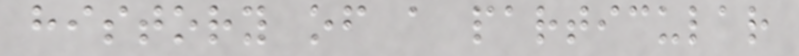history of a particular
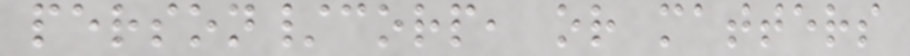person/corp, or matters
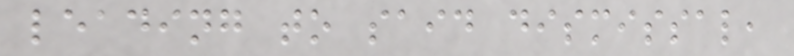leading to said dismissal,
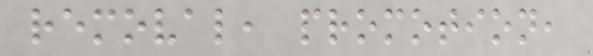removal, promotion,
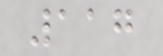117
